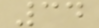34
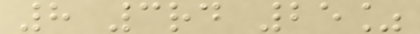8 3rd 25%
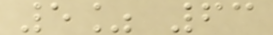5% 63
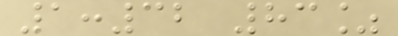1:32 83%
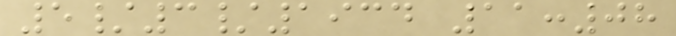5/3/1934 11:08
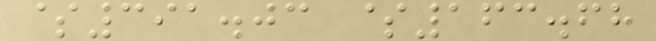$391.03 $163.68
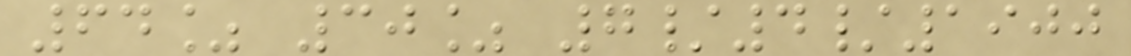64% 30% 7/4/1900
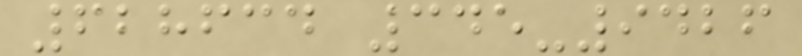628634 345-9426
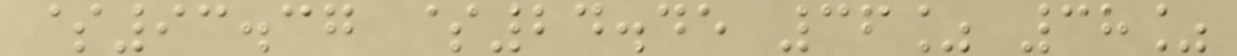$93.37 $24.45 36% 38%
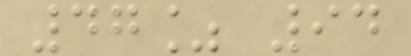47% 94
